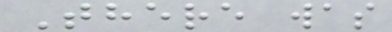There was
